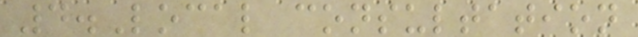4.Local consultation
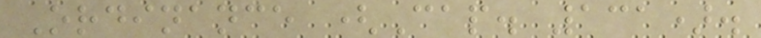Ordinance (Cap. 131).
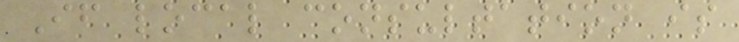If local consultation is
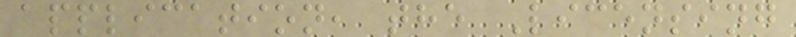application, the Licensing
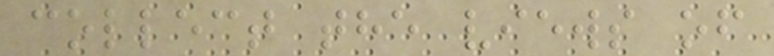collect the views of
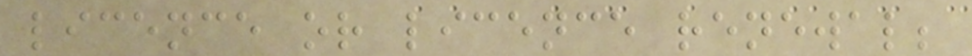licence or licence renewal;
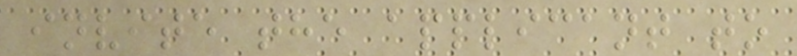invite the applicant to
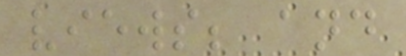views; and
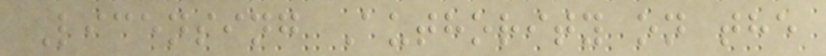Licensing Authority on the
